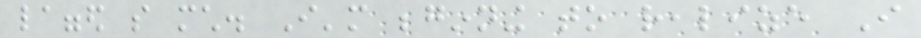lagged so much. I'm beginning to realize I
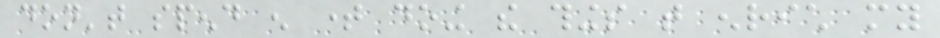don't spend enough time doing the things that enrich my
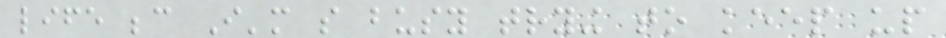life because I'm so busy trying to keep up
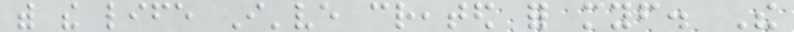with the life I've created for myself. The
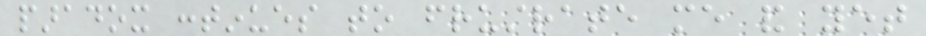paradox continues to frustrate me and yet
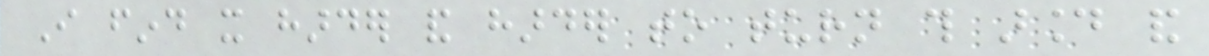I find it harder and harder to turn this around and
